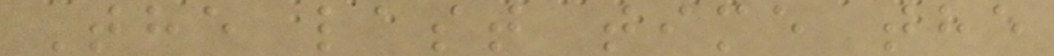The last time the
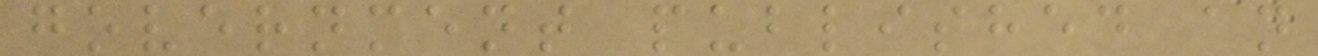government published an
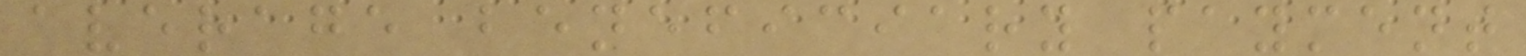average beneficiary payment
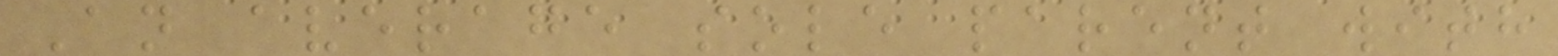An average sole parent with
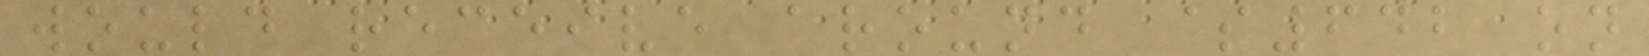would receive around $642 on
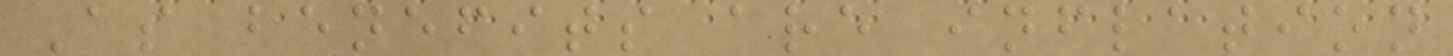As benefits are inflation
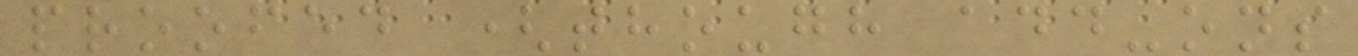proofed (though add-ons
